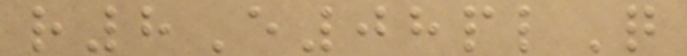r8E08plQ
